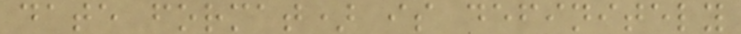date format) is definitely
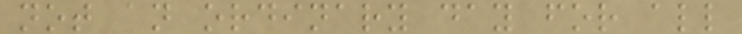not an ordinary day for all
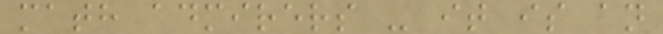math admirers - it is an
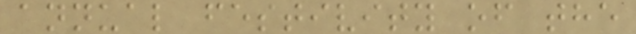annual festivity of the
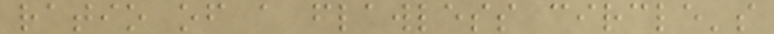ratio of a flawless circle's
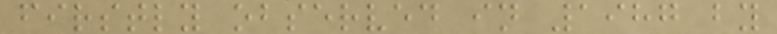firstly observed in 1987 by
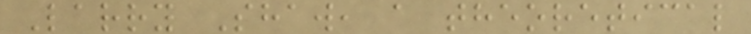Larry Shaw, a theoretical
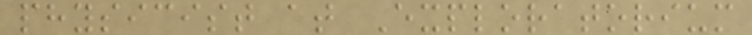physicist at Exploratorium
